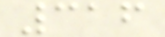316
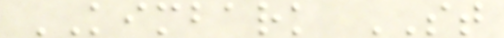KIMBARK ST
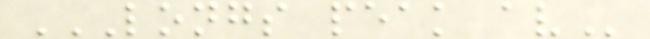LONGS PEAK AV
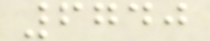6740
